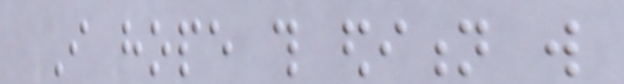I hope this edition will
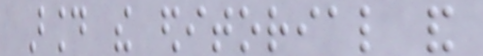around the editorial and
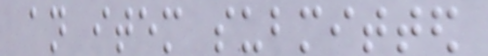an item submitted
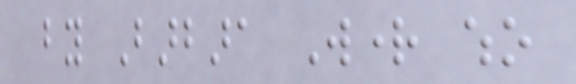by Barbara Wright who
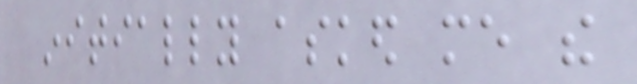initially asked me the
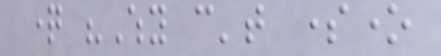question "Why can't someone
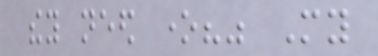they need one?" My
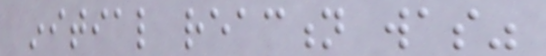initial reaction was"
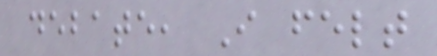debate, I felt
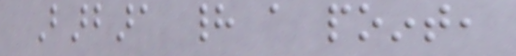Barbara had a point,
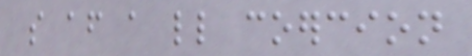so after a little coercion
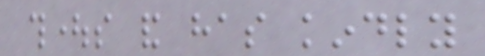thoughts and has kindly
